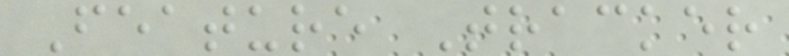Feature Tracker
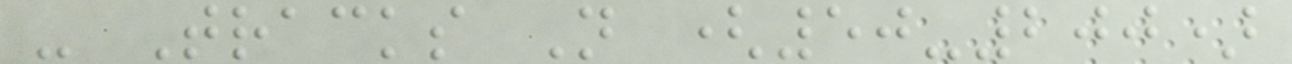- Tracks N (50-200)
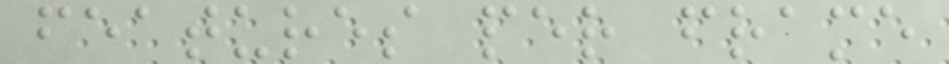features per frame
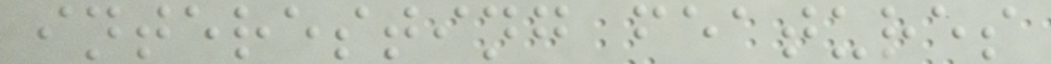interesting features
